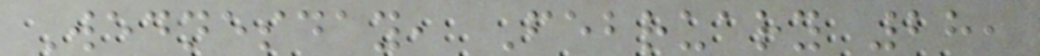Wednesday, February 28,
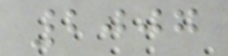2007
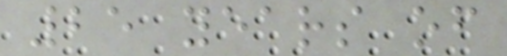25 years of
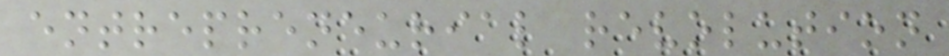entrepreneurial revolution
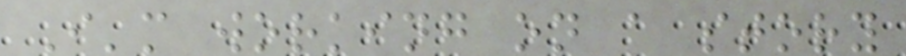I'm working on a story
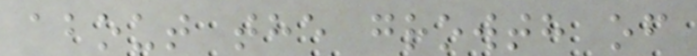about the growth of
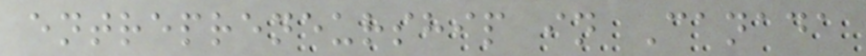entrepreneurship in Canada
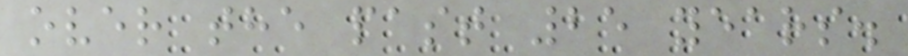over the past 25 years.
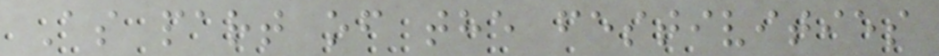As part of the festivities
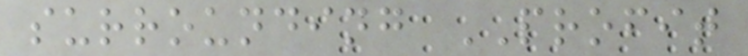surrounding PROFIT
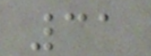31
